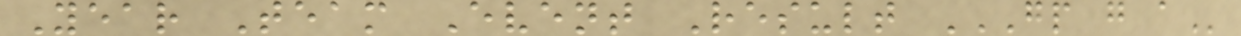Year Team Event Result GP G A
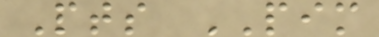Pts PIM
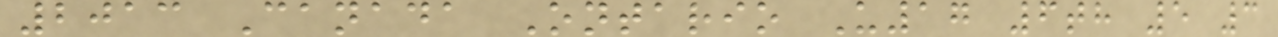2013 Canada Ontario U17 6th 5 3
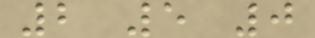2 5 0
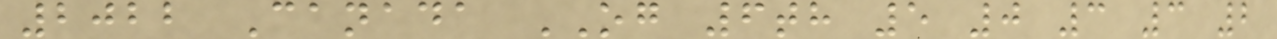2022 Canada OG 6th 5 0 3 3 2
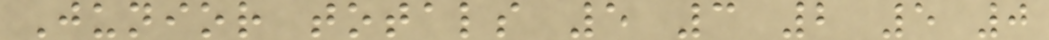Junior totals 5 3 2 5 0
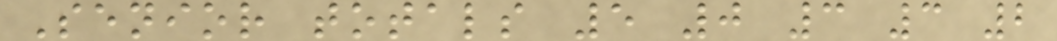Senior totals 5 0 3 3 2
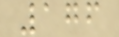176
